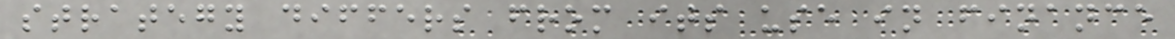strategy differs from its use in finance
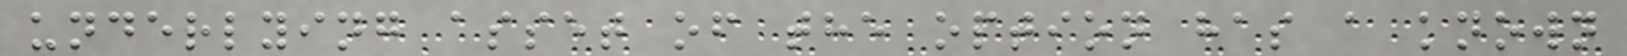underlying asset of the option has a known
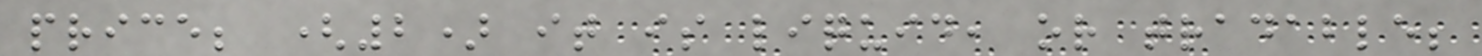price; (2) it is liquid, or tradable;
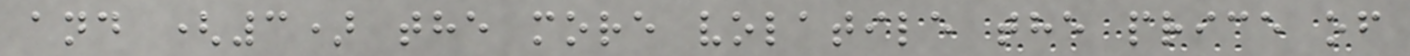and (3) the more volatile the price of
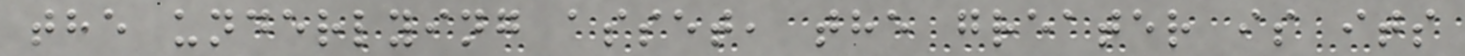the underlying asset, the greater is its
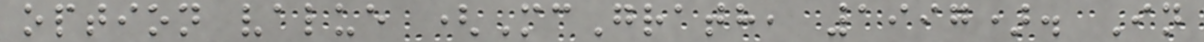option value (McGrath, 1997). In
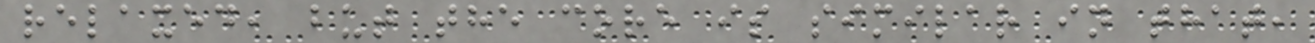relaxed, but the core is similar in that,
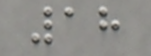18
